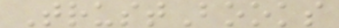TrustBooks
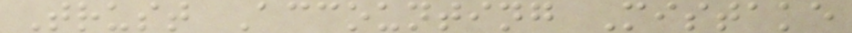Trust Accounting Mistake
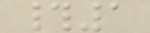#1
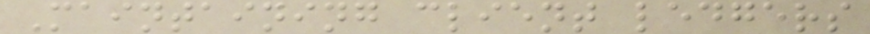Maintaining client ledgers
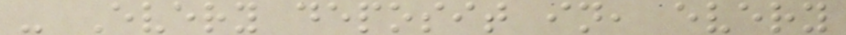- Every deposit in, every
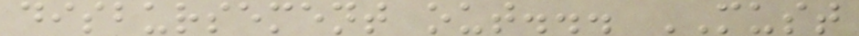disbursement out... MUST
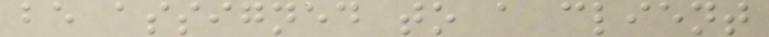be assigned to a client
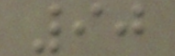90
